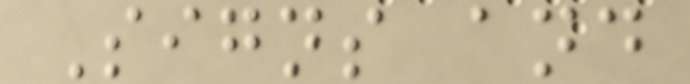Signs and
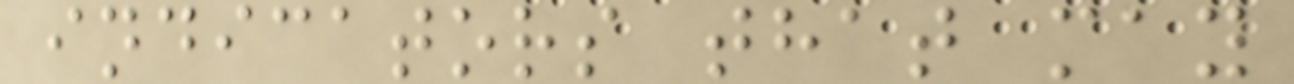indicators that may
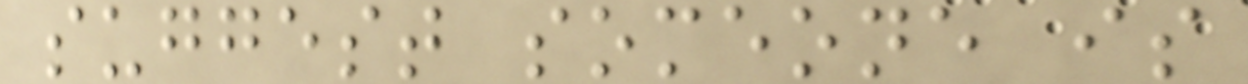suggest someone is
